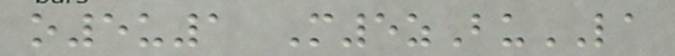o5u1 M5zBuLA
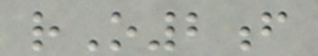rO2f
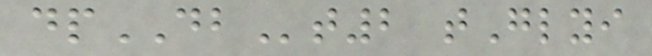dpDBt2 tGlyi
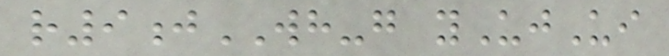r9jWH-g yUjUi
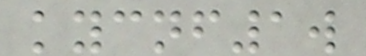kycnf1w
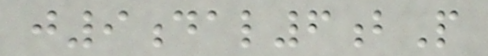j9dal6bP
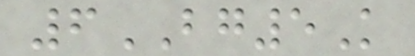6BG5K
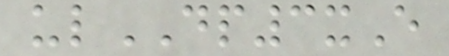ulDP3xE
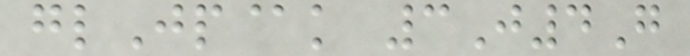glJp@k 3J4G
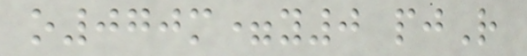o070m=y0 pjR
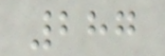287
